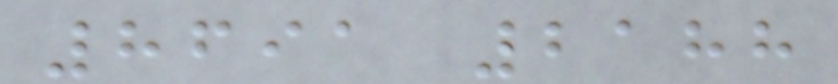8691 2188
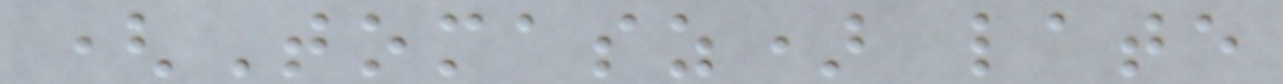(Tomasz) late
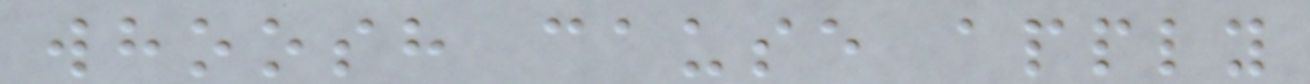whoosh cause apply
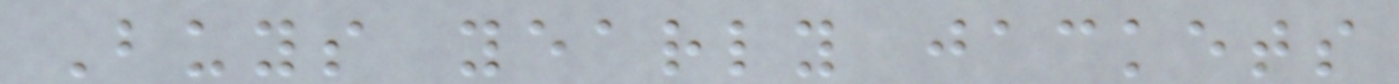Buys yearly jackets
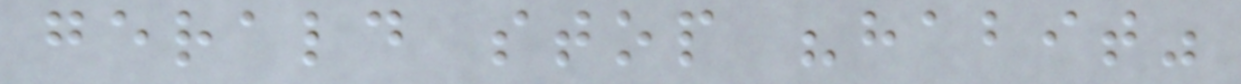gerald stop "habit"
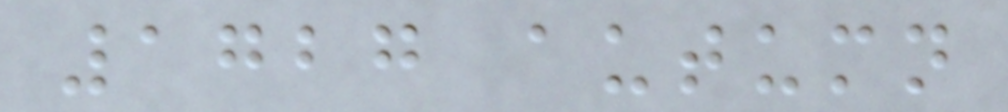1727 autumn
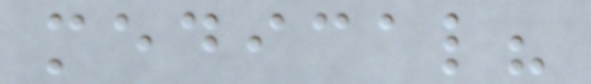medical?
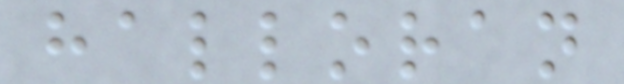halloran
